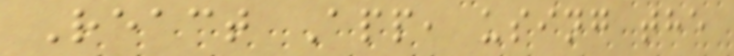React App, using the
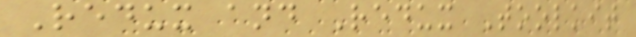Redux and Redux Toolkit
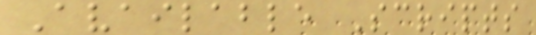Available Scripts
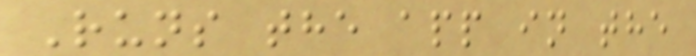Runs the app in the
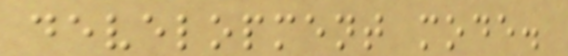development mode.
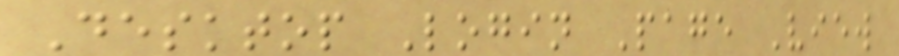Desktop Login Page View
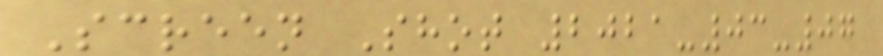Screen Shot 2021-03-07
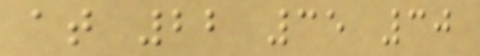at 22 35 30
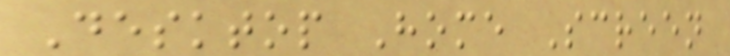Desktop Home Screen
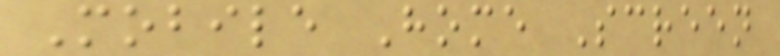Mobile Home Screen
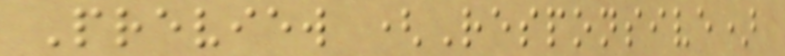Preview (Responsive)
